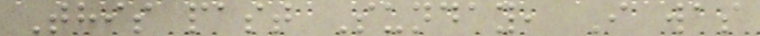This past Sunday, I was
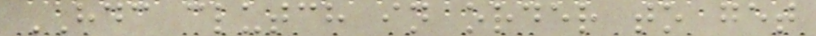HDC clutch in order to get
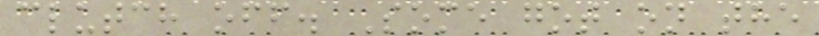clutch off. Some got on the
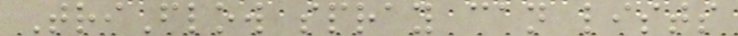TriFlow spray can lists
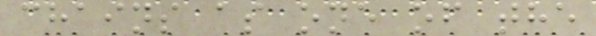chains as one of the
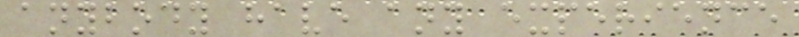anybody have any experience
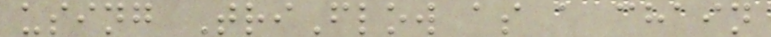using TriFlow as a chain
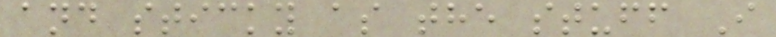and sticky as the stuff I
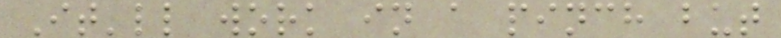It'll work in a pinch but
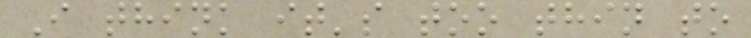I think it's too thin to
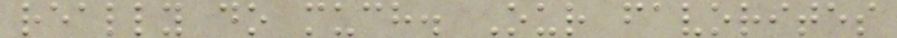really do much. Our favorites
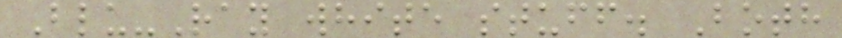Blu-Ray white stuff. Both
